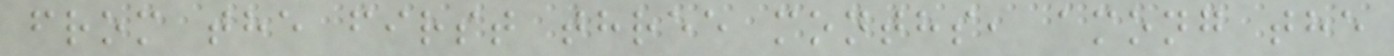from the first three months, among the
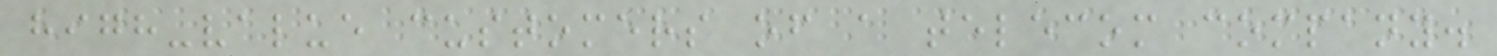high-value customers of a telecom company.
